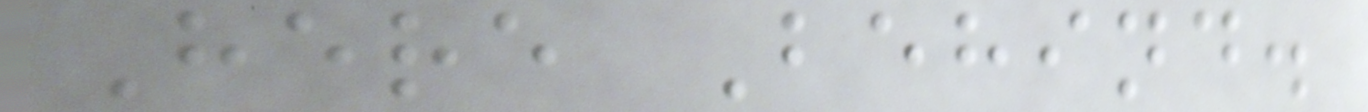Here Behind.
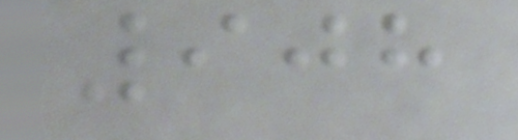908
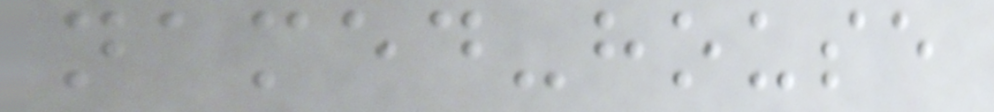named-house
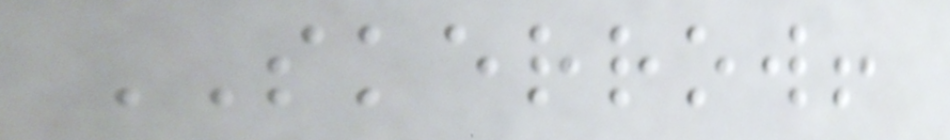SKERROW!
